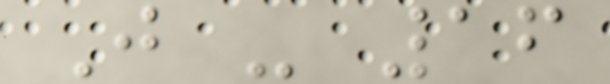J - 16
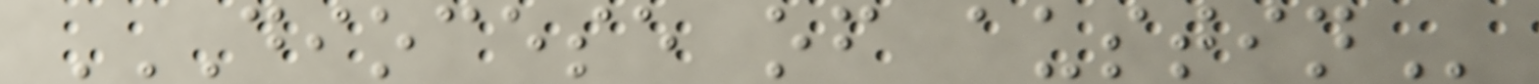DIOCESE OF AUSTIN
